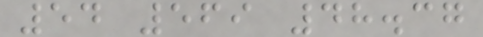54 569 48.37
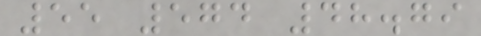55 574 48.79
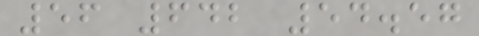56 642 54.57
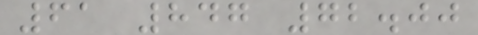61 847 72.00
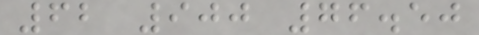62 900 76.50
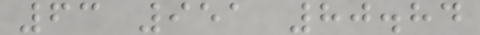63 951 80.84
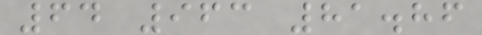64 963 81.86
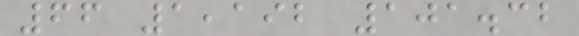66 1,192 101.32
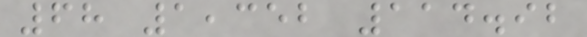68 1,352 114.92
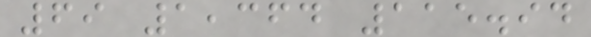69 1,364 115.94
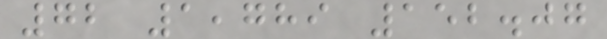72 1,789 152.07
